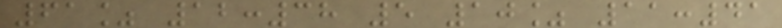61% 12:38 5 10% 11:41
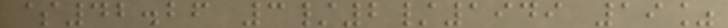$42.26 3/2/1949 19%
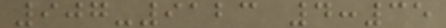907-9123 4:35
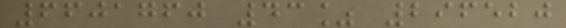6601760 43% 296520
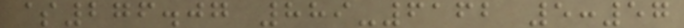$276.07 889-6162 5:57
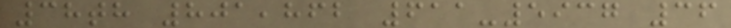38th 801,862 611-5937 36
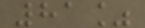81%
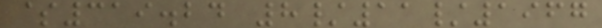$319.24 8/11/1967
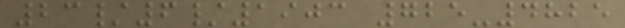23/6/1903 725-4825
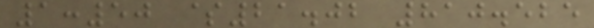1:50 $21.02 810.525
